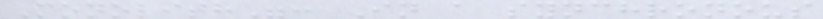Monolith": In a synchronous
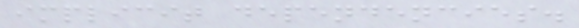implicit dependencies.
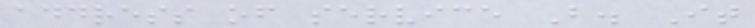address of service B. It
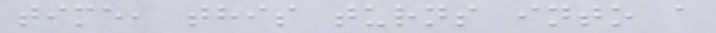time, this turns into a
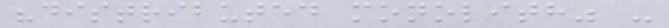"distributed monolith" -
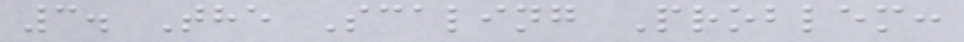3. The Scaling Problem:
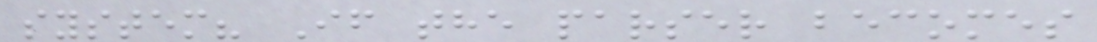system? If the parser becomes
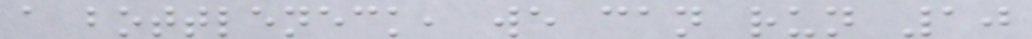a bottleneck, we can run 10
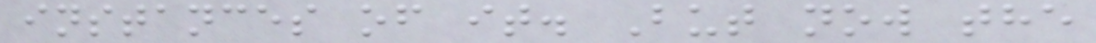instances of it. But now the
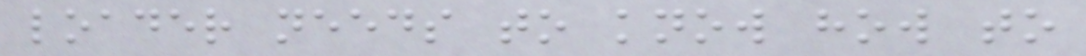loader needs to know how to
